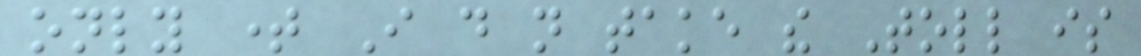only time I do not take the Toll is
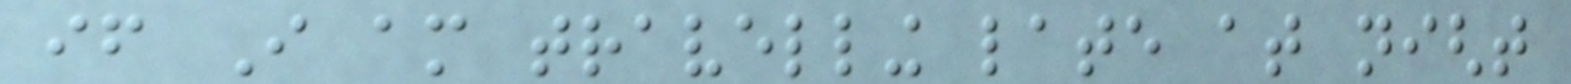if I am travelling late at night
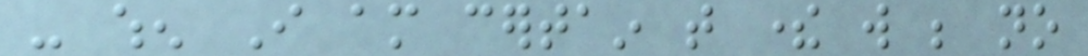- when I am certain that there will be no
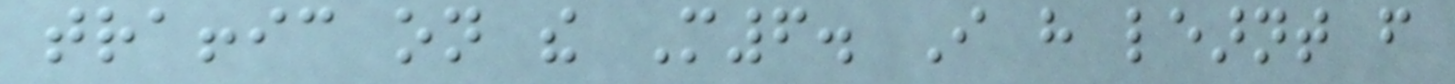traffic on the M6. I have learnt from
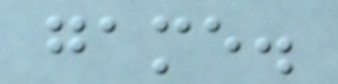game.
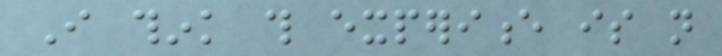I think this experience is not
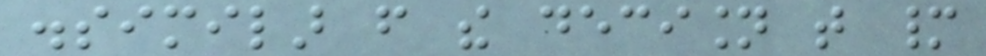dissimilar from the decision that many
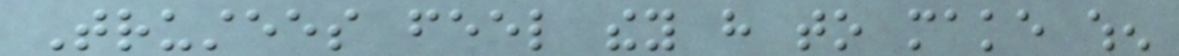Trustees feel they have to make when
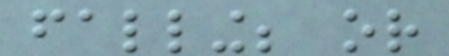falling; or
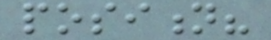position?
